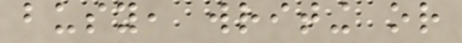busy, writing or
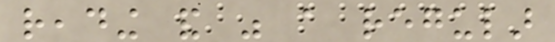reading and was a regular
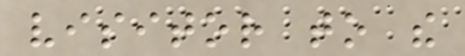visitor to the
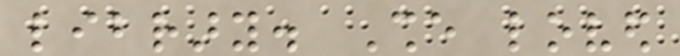library. She loved
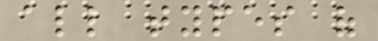all types of
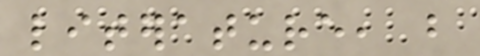literature, but
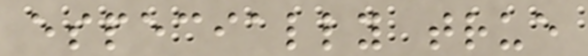especially true
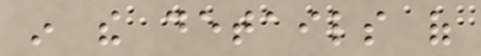in the details of
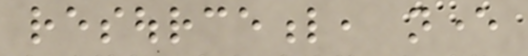resourceful, never
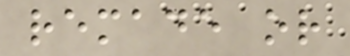remade or
